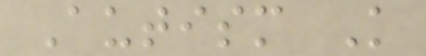Autism Knowledge
